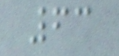63
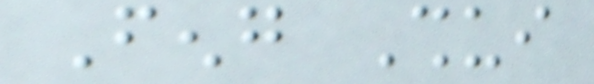Feng Shui
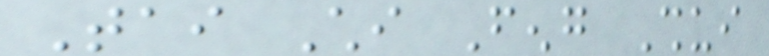Tai Chi Feng Shui
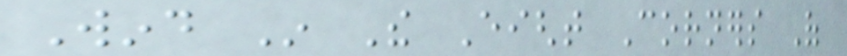Wind In The Eight Corners Of
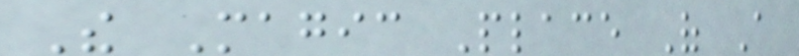The Magic Place Of A
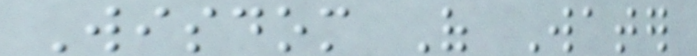Wisdom Of Water
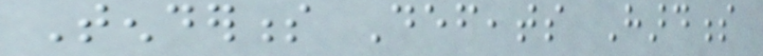Tenderness Defeats Hardness
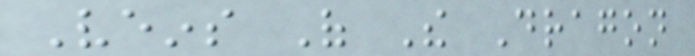Veins Of The Dragon
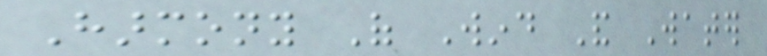Harmony Of Wind And Water
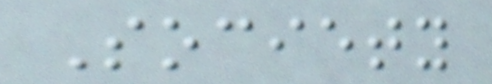Society
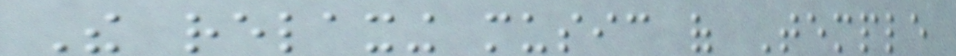The relaxing music of Temple
